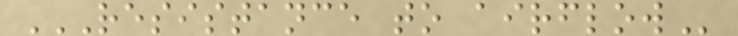RESISTANCE TO AIRFLOW
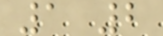1 2
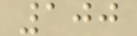100
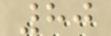80
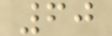60
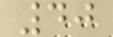40
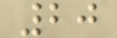20
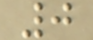0
